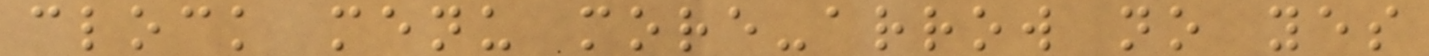clock menu more-arrow no yes
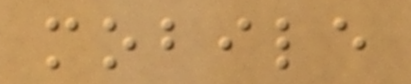mobile
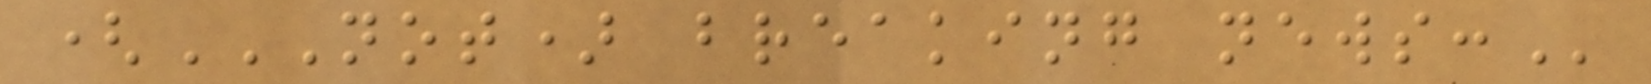(NOT) BREAKING NEWS:
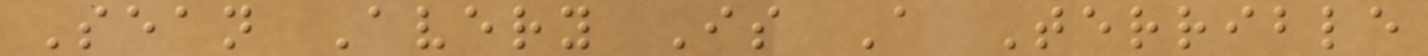Sean Avery Is A Terrible
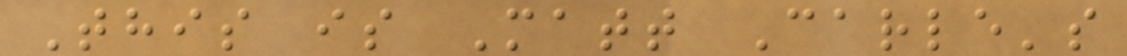This is Matt Carle's
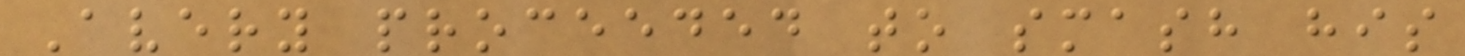Avery proceeded to smash his
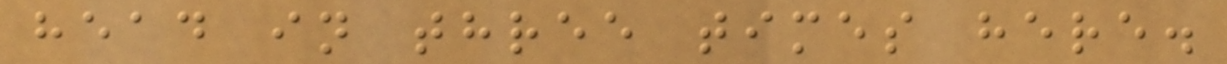head in three times here.
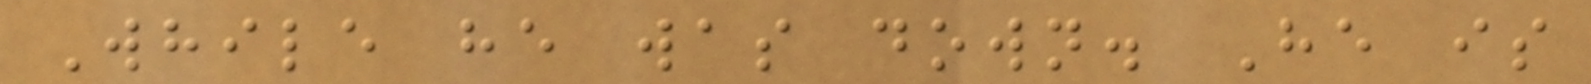While he was down. He is
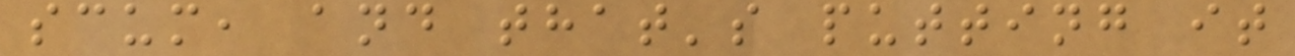scum, and that's putting it
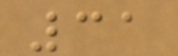31
